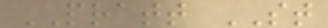PRATT ST
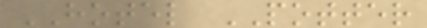HOTEL POTTER
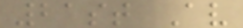21st Av
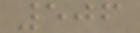506
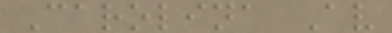Carolina Av
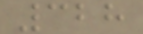328
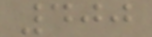400
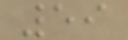59
